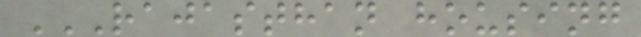RAJASTHAN HOUSING
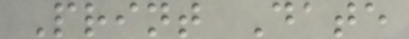Print Date
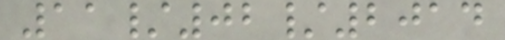11/02/2014
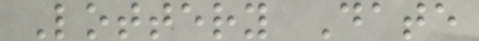Lottery Date
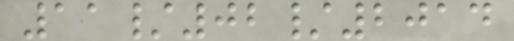11/02/2014
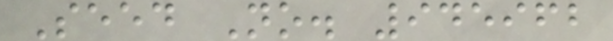Seed No. 945962
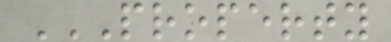PROPERTY
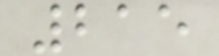215
